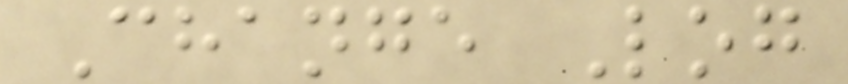Change Log
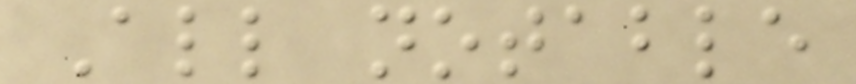All notable
